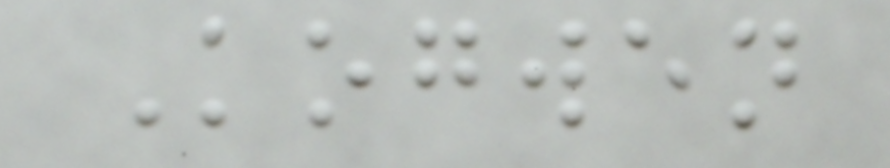Kogwen
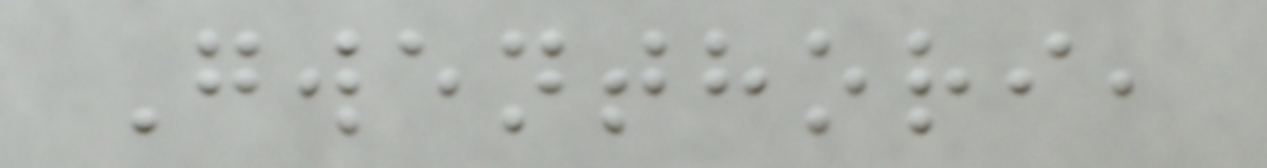Gwenthori,
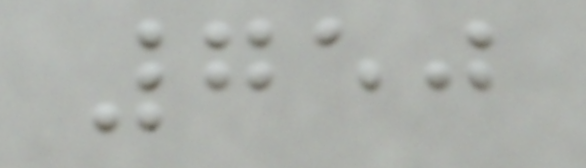750
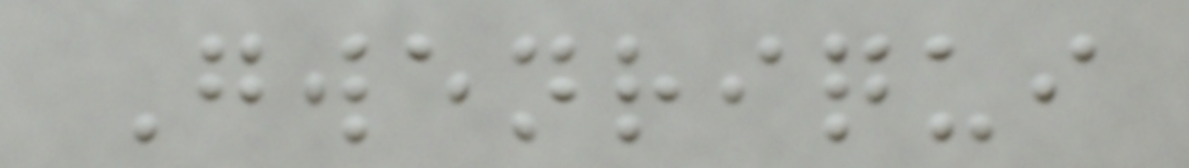Gwenriqui
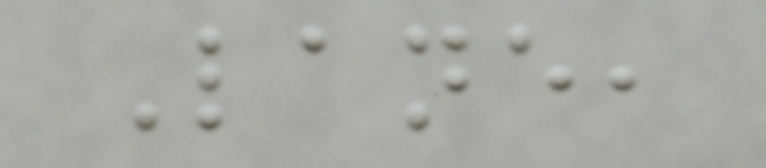Lane,
